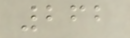262
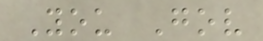You Gov
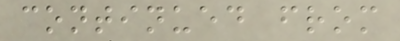continued from
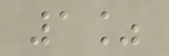1%
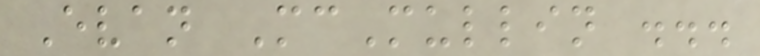Evan McMullin ...
